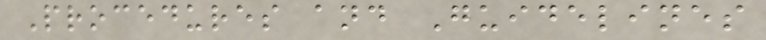Procedures and Guidelines
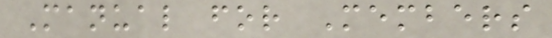Manual for Members
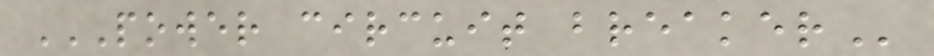POWER CIRCUIT BREAKER
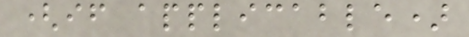(if applicable)
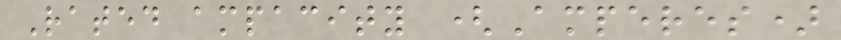Rated ampacity (Amperes)
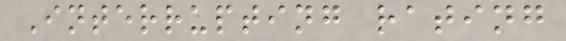Interrupting rating
